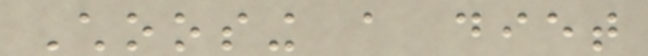Choosing a diet
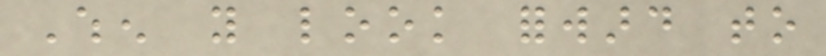When you look forward to
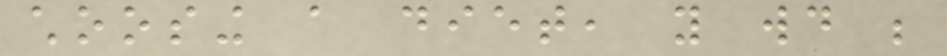choosing a diet, you would be
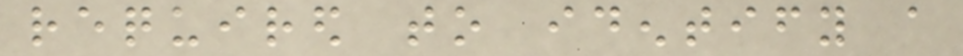required to identify a
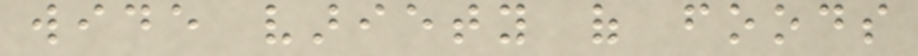wide variety of foods
